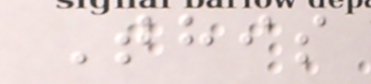This
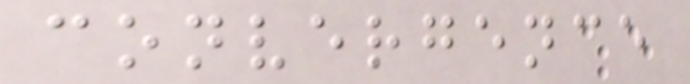convergence
